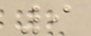9
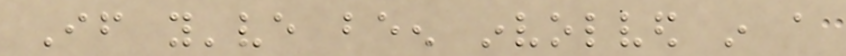If you've been involved in a
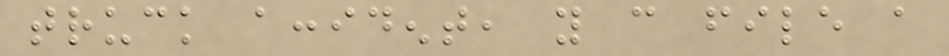truck accident, you can file a
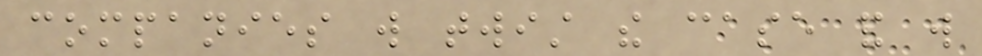companies will twist the case and will
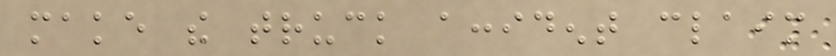make the truck accident claim
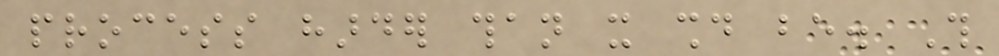process harder than it should be. This
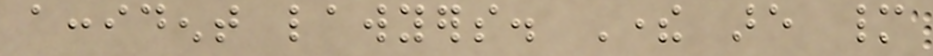accident lawyers. There are many
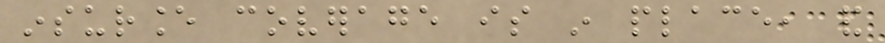insurance coverage is in place, and
